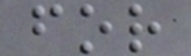for
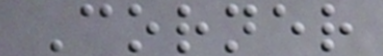Corner
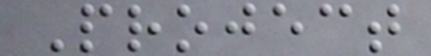Project
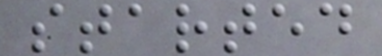started
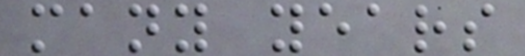many years
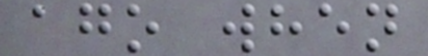ago when
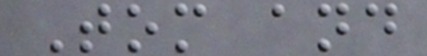Tom and
